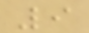9
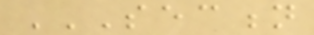SECTION
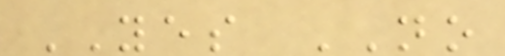YES NO
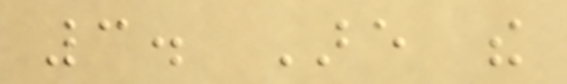3. Are the
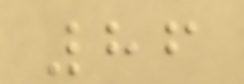86
